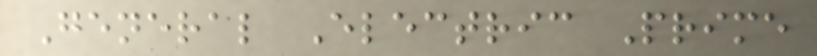General Electric Prime
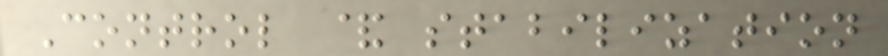Control & stabilization
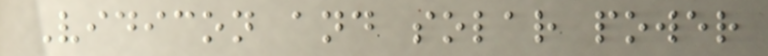Vidicon and solar power
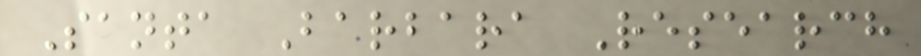Santa Barbara Research
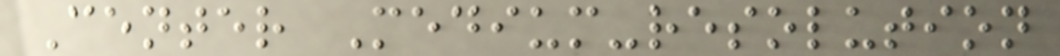Center Medium-resolution
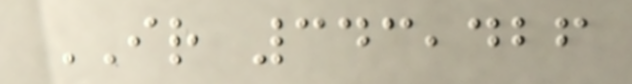IR 343,426
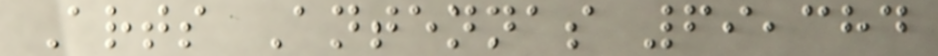Arts Antennas 69,384
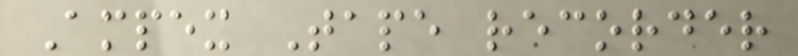Ampex Tape recorder
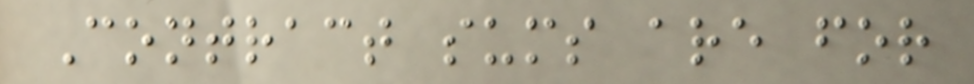Contract sums are for
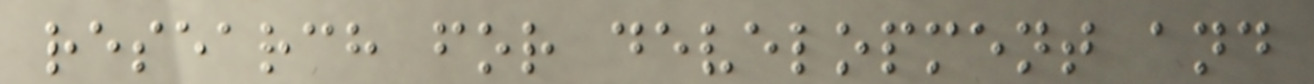research for development and
